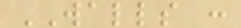WALLS :
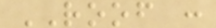ROOF :
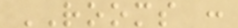ROOMS :
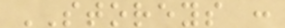STOREYS :
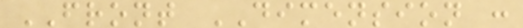FRONT DIMENSION :
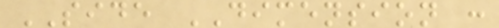SIDE DIMENSION :
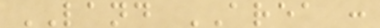LAND AREA :
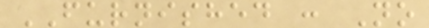FURNISHED : No
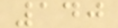140
